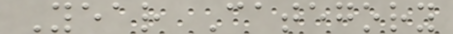Year Category
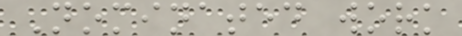Nominated work
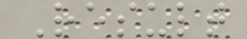Result
